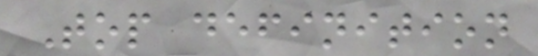Top definition
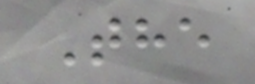The
